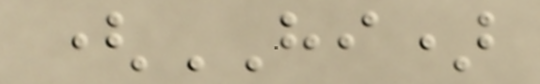(HI)
